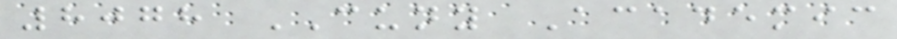8078 CUNY Academic
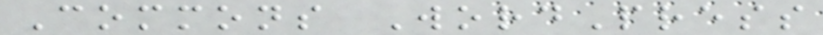Commons WordPress
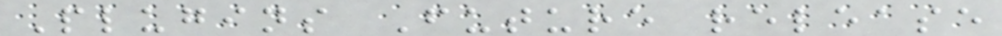Plugins Future release
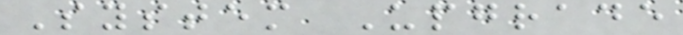System Upgrade
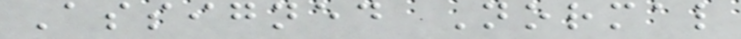Assigned Normal
